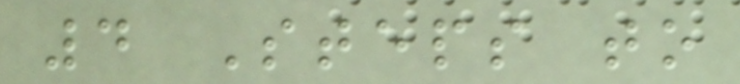4 Steps to
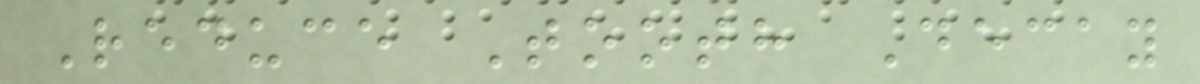Reduce Tooth Decay
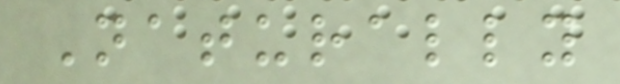Naturally
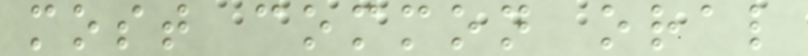most common oral
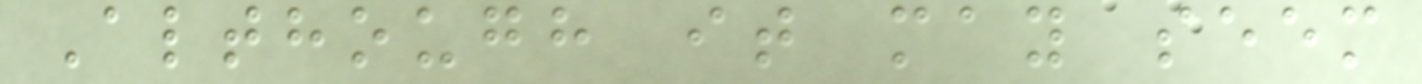Although it may seem
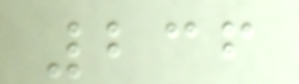236
